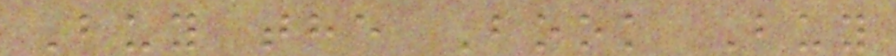Buy the Book Buy
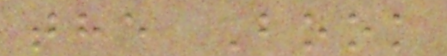the Book
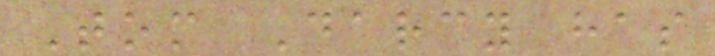Tom Darcy has
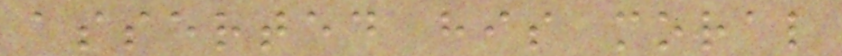asserted his moral
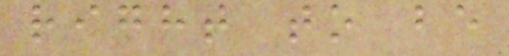right to be
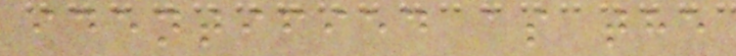identified as the
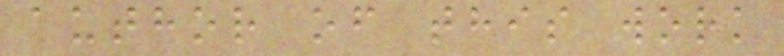author of this work
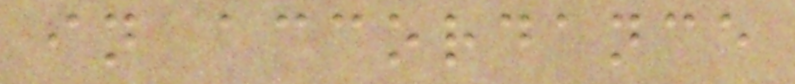in accordance
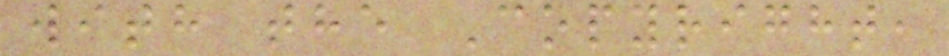with the Copyright,
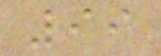99
